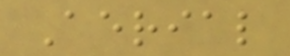Aerial
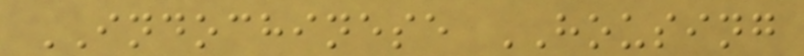INDOCHINESE HOUSING
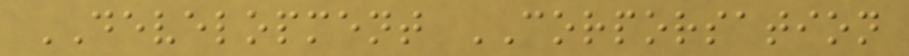DEVELOPMENT CORPORSATION
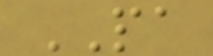PA
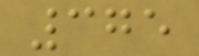375
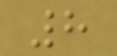8
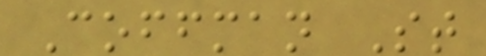Coffman St
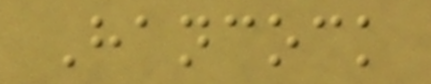Hancock
